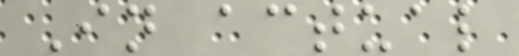In actual
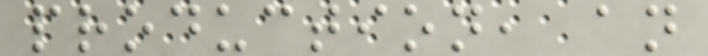production, an
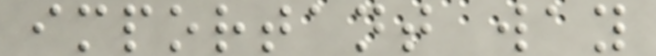important way
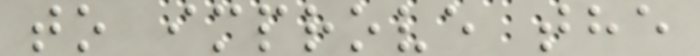to improve the
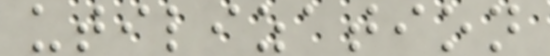utilization
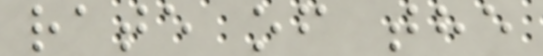rate of the
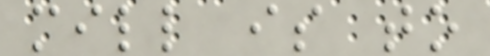mill is to
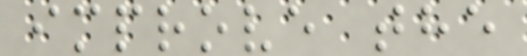improve the
